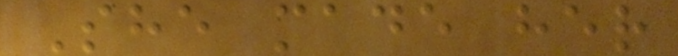She made her
